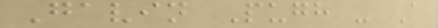Gavin Pugh - A
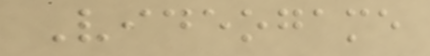Videogame
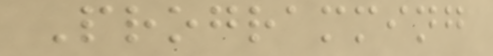Programming
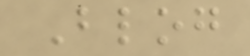Blog
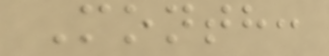Month:
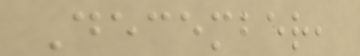December,
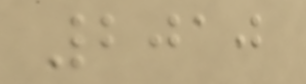2010
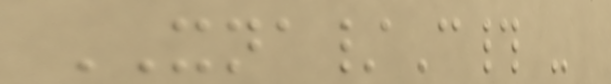XNA/C# -
